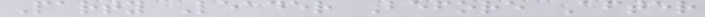Party Leader Before After
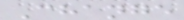Change
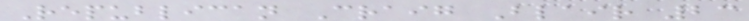Republican Craig Blair 23
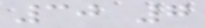30 7
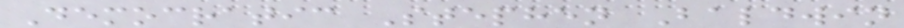Democratic Stephen Baldwin
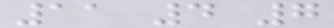11 4 7
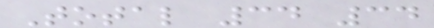Total 34 34
